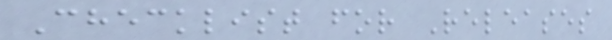Checklist for Releases
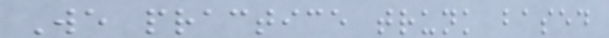We practice trunk based
